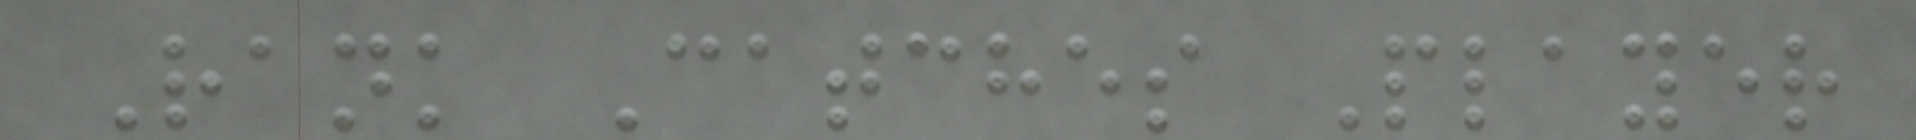Rank Catches Player
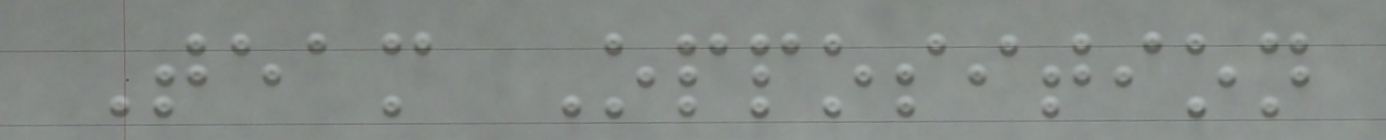Team Opposition
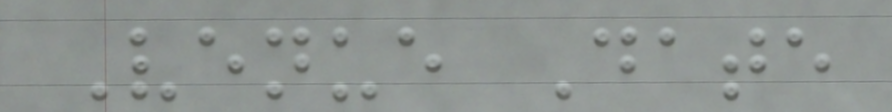Venue Date
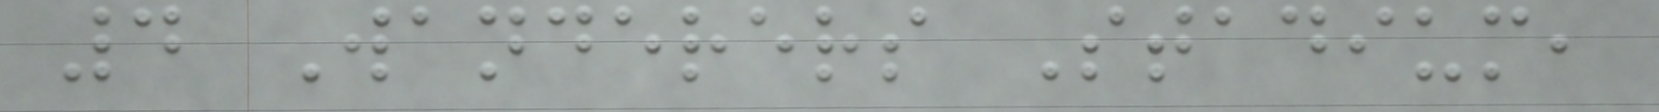4 Wanderers Stadium,
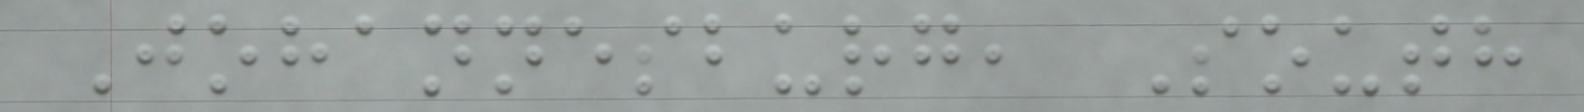Johannesburg, South
